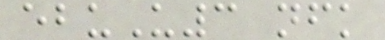ebuU3 nfk
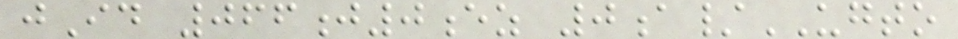jId 066j0ez 0a/UGTO
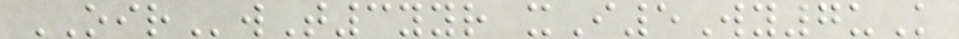OIRwT3yyr xI5Wy7uK
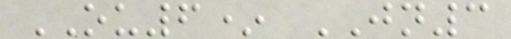OU6* JN3
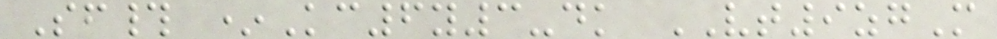Sf# *Kc6y3-dk VT9zgM
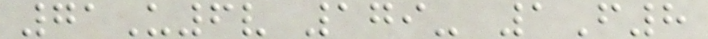71U6v 179- 1F8
